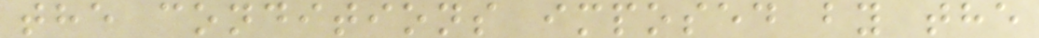the conditions imposed by the
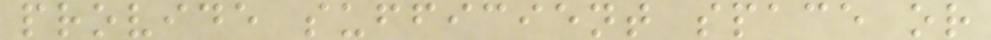provide sufficient space or
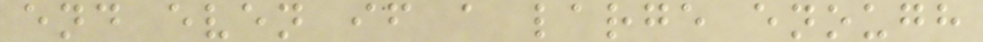end even if a large enough
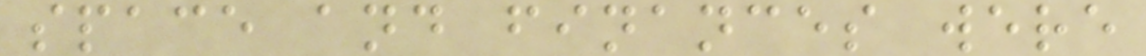space and finances were
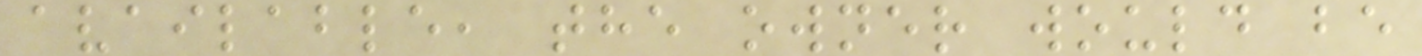available, the owner would be
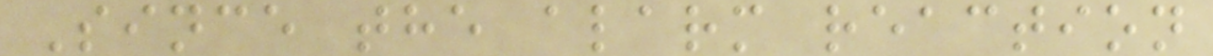Since the alarm reaction
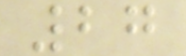27
